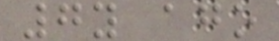7y ago
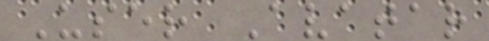User Avatar
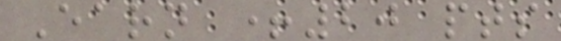Earn +20 pts
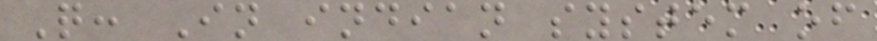Q: In indian system of
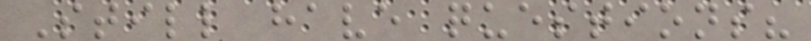Still have questions?
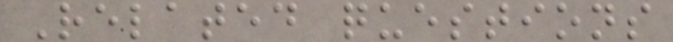Related questions
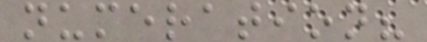numeration?
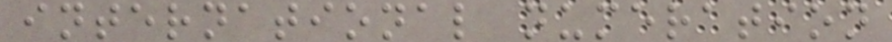international numeration
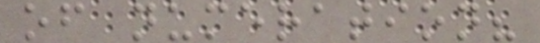of numeration?
